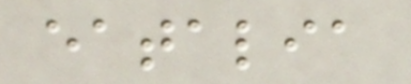eatalia
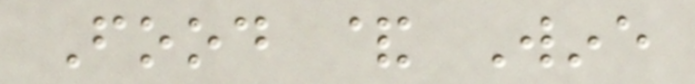Food & Wine
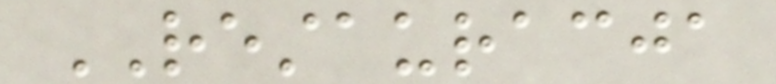RESTAURACJA
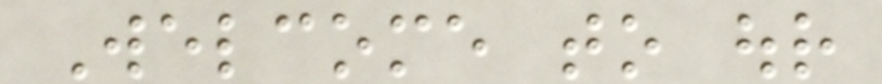Welcome to our
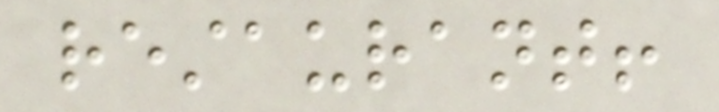restaurant!
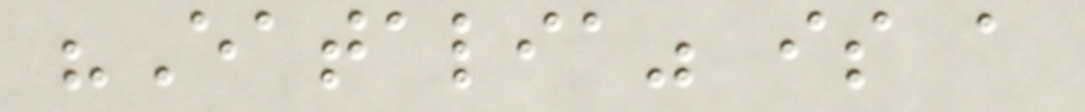"Eatalia" is a
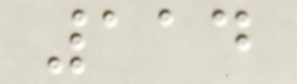114
